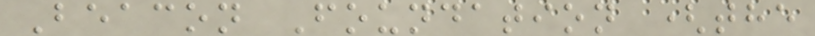Beacon Foundation (the
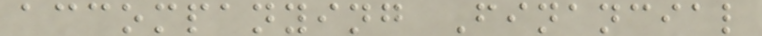accompanying Financial
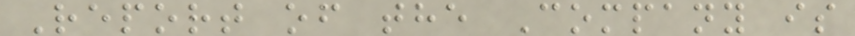Report of the Company is
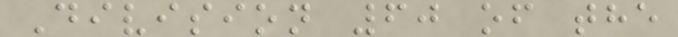Division 60 of the
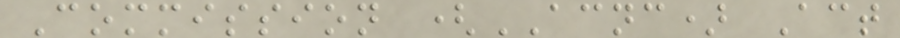Commission (ACNC) Act
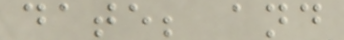date; and
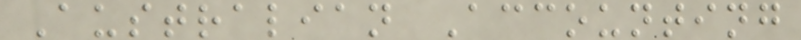Australian Accounting
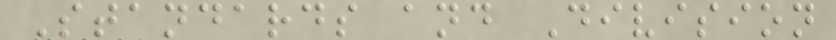Standards and Division
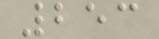253
